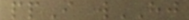ppI wHJ
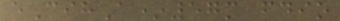eCihA*57m fdio
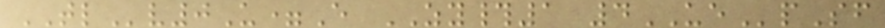TLv0U=E ZY#1 4UEpSf
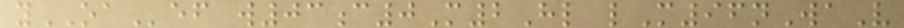yOAef w03c0M2Hl lM96nWaV
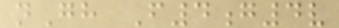nGh F4g4v
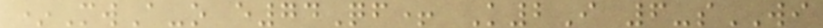*MwA-o e74Qf+ K2I 6-sWI
